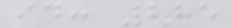id: 285
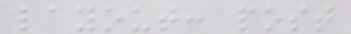layout: post
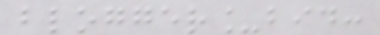blogger_bid:
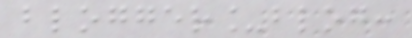blogger_blog:
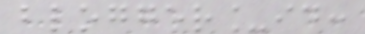blogger_id:
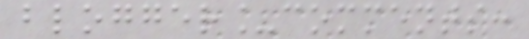blogger_comments:
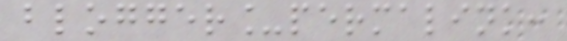blogger_permalink:
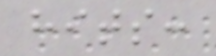hits:
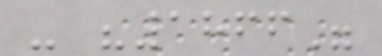- "1866"
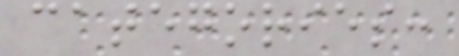categories:
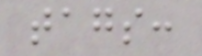tags:
